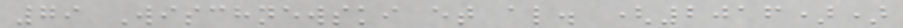79 Wischnewski et al. (2016))
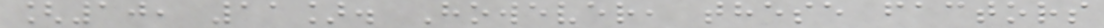[10, 11]. However, these factors
